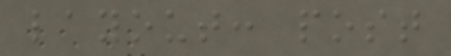layout: post
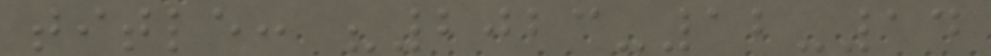title: "2023-12-14
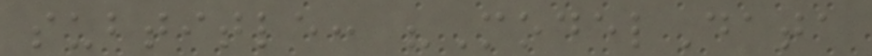subtitle: "ModelData
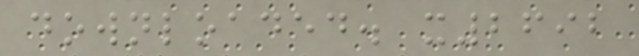downloaded. x2692
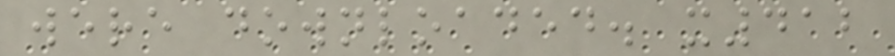were downloaded. x412
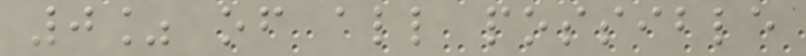0% of all possible
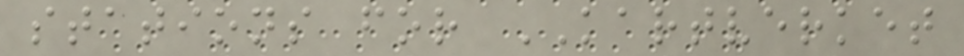stations for KARTVERKET
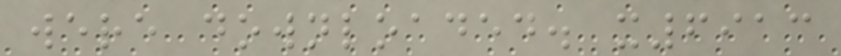were downloaded. x6913
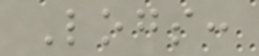Logs:
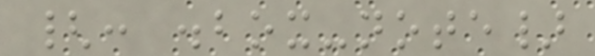{: .box-note}
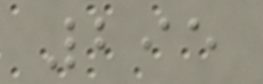295
